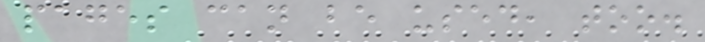pages can be used, too.
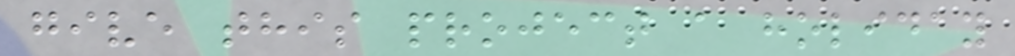give this project a holiday
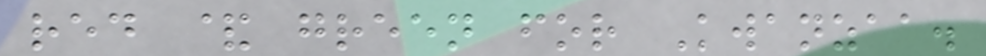red & green for Kwanzaa.
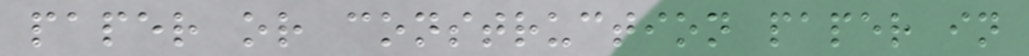paper or construction paper in
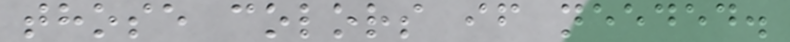those colors if needed.
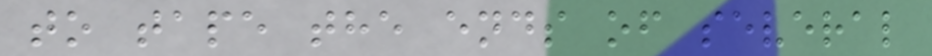to tape the ends of several
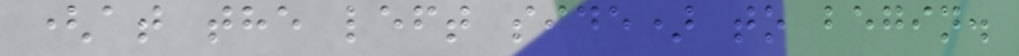(at the left side) to begin.
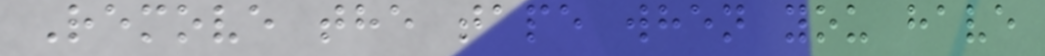Remove the tape when you have
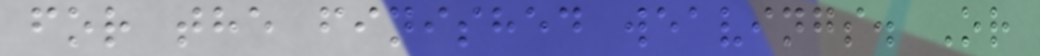for the finished weavings. Or
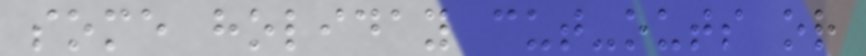some holiday cut-outs or
